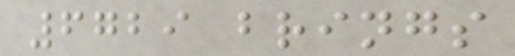6729 brings
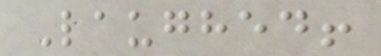Laughed!
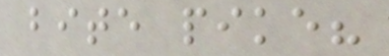bite pike?
